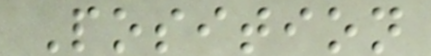Position
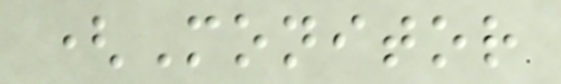(Monitor
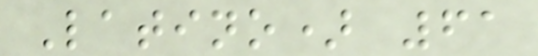Latino) 61
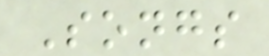Songs
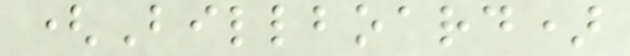(Billboard)
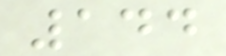144
